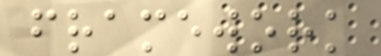framework
